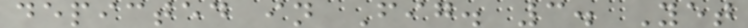depicted in Fig. 3. Yet
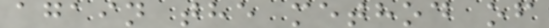again the method of
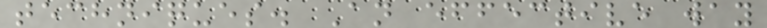techniques. An effective way
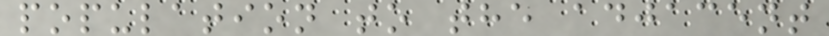population to the adjacent
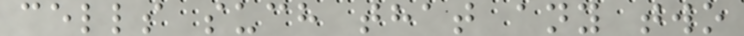cells such that any two
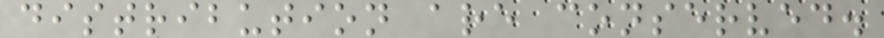distribution are conserved.
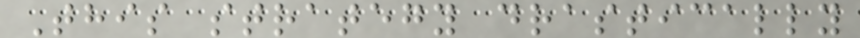This strategy drastically
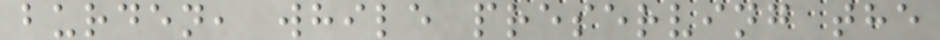burden, while preserving the
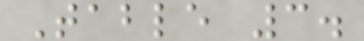Table 3.
